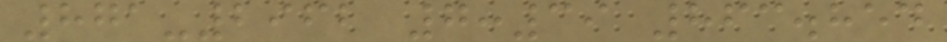871-2962 7:39 863.854
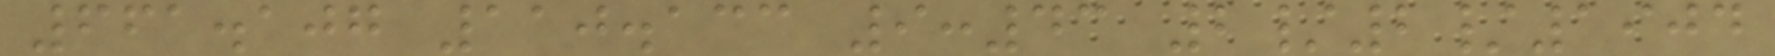661.107 110.133 9:43 2/2/1904
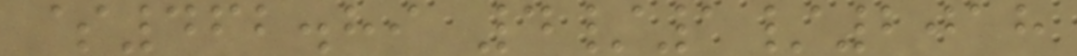$462.89 4/1/2018
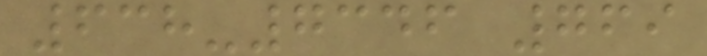638-7346 769
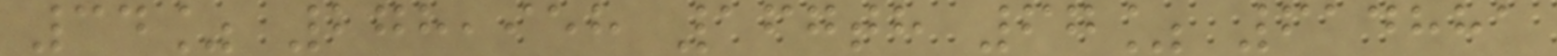34% 278,958 167th 67% 614881
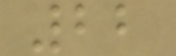22
